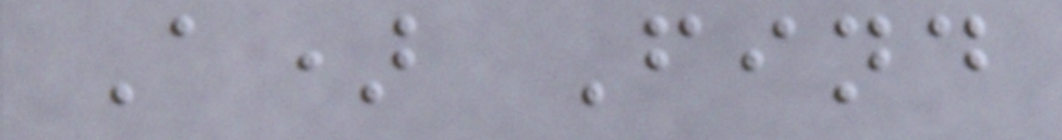A) Find
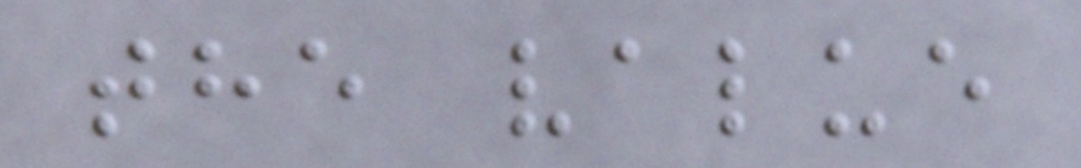the value
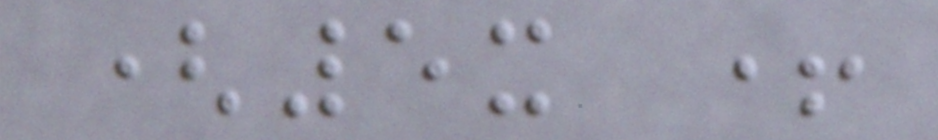(5x +
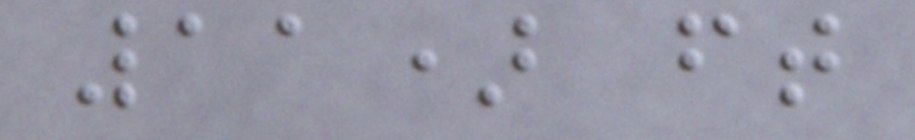11) ft
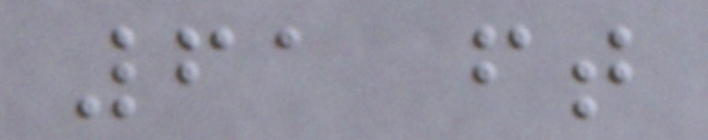61 ft
